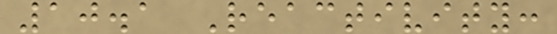10.1 Reactivity:
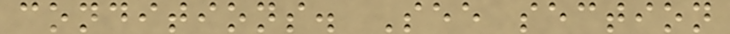conditions. See section
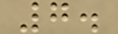7.
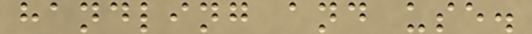handling and use.
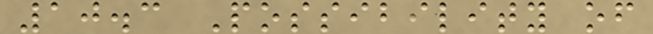10.3 Possibility of
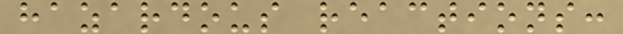hazardous reactions:
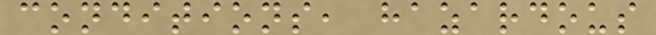conditions, hazardous
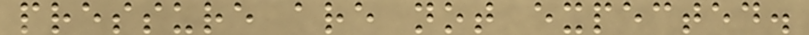pressure are not expected.
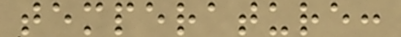temperature:
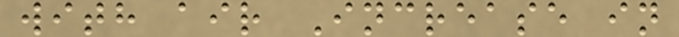with air Increase in
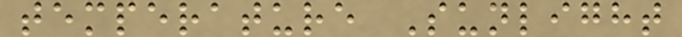temperature Sunlight
